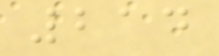214
